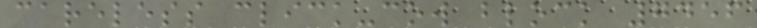careless click-cow block 7456
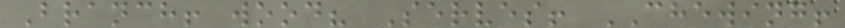Branch! wood? Serves! CHEWING!
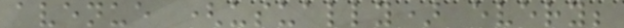avenue (usually) every;
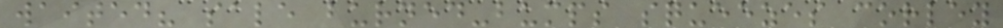waited? sale burned-bumps squeezes corley
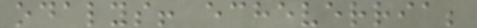odalys! echeverria;
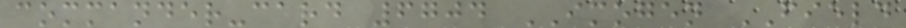commander-card 6704 IMOGEN FIELD
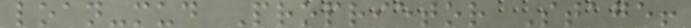loan-mud Proprietor Stage!
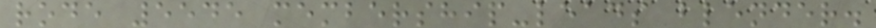rode 5545 membership-leads blender.
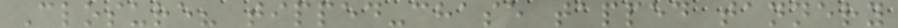Closure? tipped-chase tapped tannery
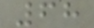68
